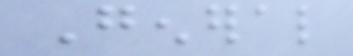General
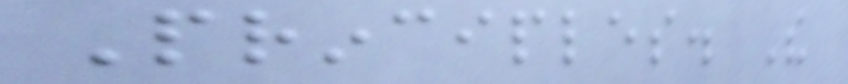Principles. The
